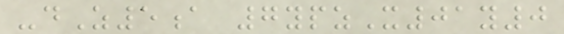-dZ5a 7ypzX01y0
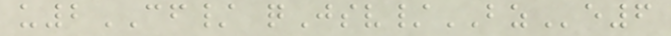u2CF/ qJsv/BZe6
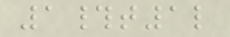1#t1l
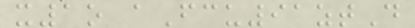x1o aFcu91ztD
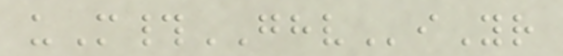uM#GHViYr
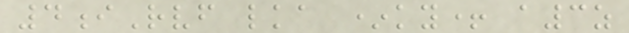4iRvf lka *ky+ a3z
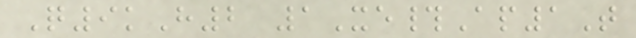Q9kH2 1Xe#Ap1T
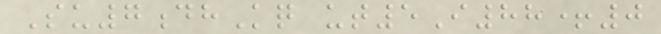Su7dhKq ut5I88+0
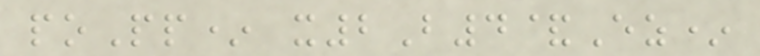poPp* x2B4&Ez*
